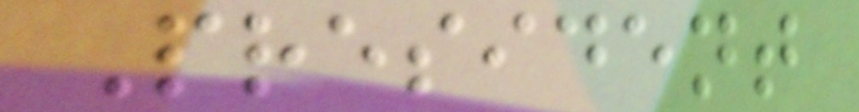President
